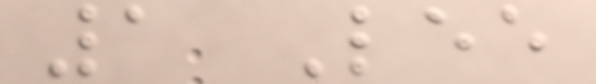1 Lee
